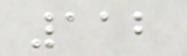112
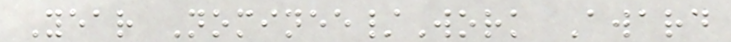Year Nominee/Work Award
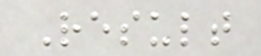Result
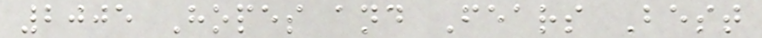2005 Hopes and Fears Best
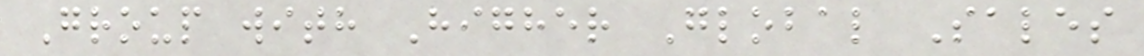Group with Higher Global Sales
